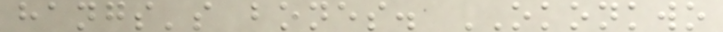hangs's bones. OKONKWO
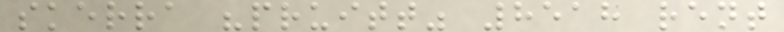skerra "pruitt" 8518 rent
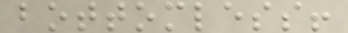bottomless!
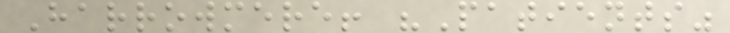Harrowmere! "Patients"
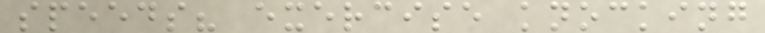speeds? exercise knocking
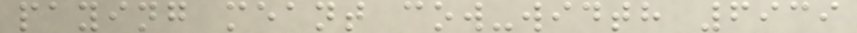paying meant cow-width 6939
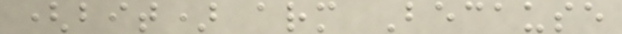(bit) arm Because
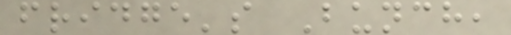fridge's Bunch,
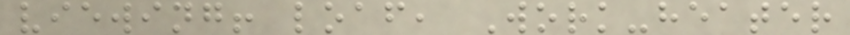viewing! loaf, Work-heater
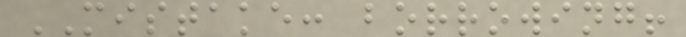MISTAKE: borrowing!
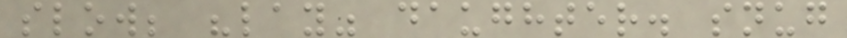slow; "lay" daughter. snug
